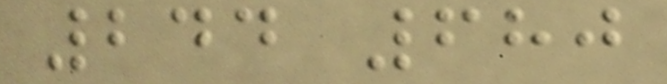244 680
